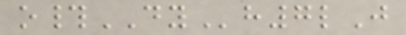o#DYh7lJ
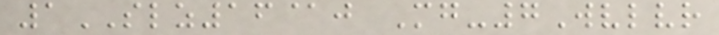1SLZ16@j Mg-7Wvlvr
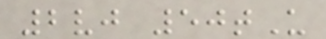2vj 50tU
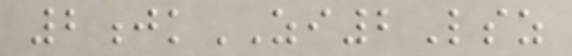2jkZI2Lsz
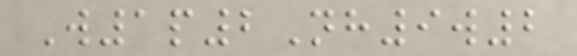W1p2Nh9w2
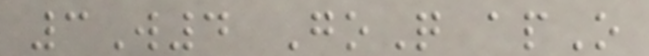3W4 GoQ apO
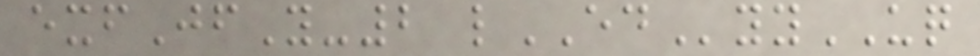exfJfY-2 lEDyyUQ
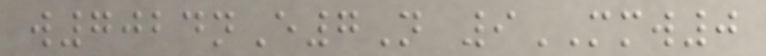w7024nE7N 9MMW0
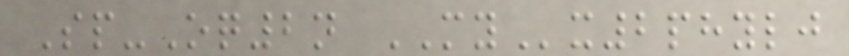Sp-Oq2n MYx2phylj
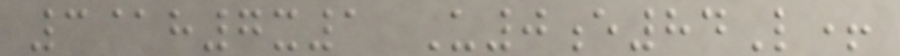3@h7x1 U0e84L+
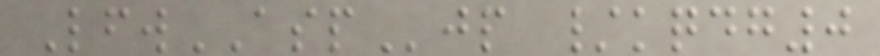LfwASPjp /kqdg0
